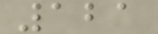121
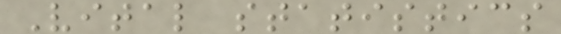Vital statistics
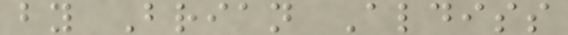by Brian Aldiss
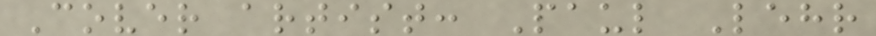Cover artist: Paul Lehr
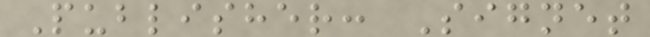Publisher: Signet
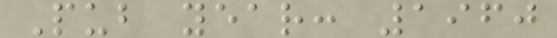Pub year: 1960
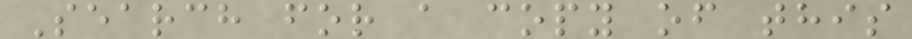Search for a copy of this
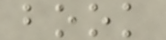book
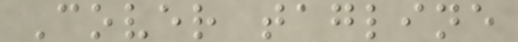Cover tagline
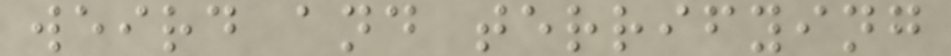weird and terrifying
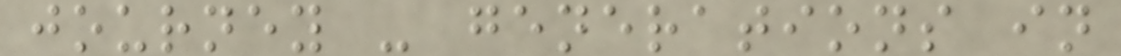journey - generations in
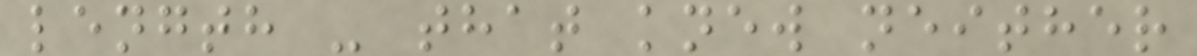length - that knew neither
